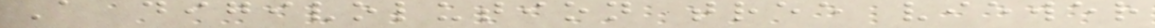A digivolution tree viewer
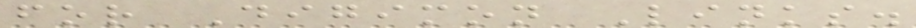for Digimon Links.
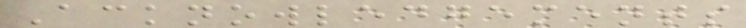Acknowledgements
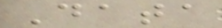Data
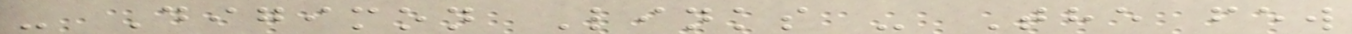- Digimon Links - The few
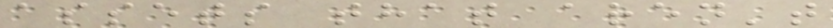assets that aren't
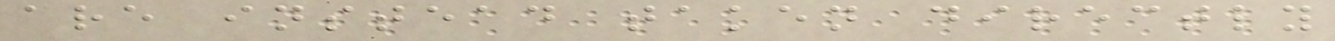are instead taken directly
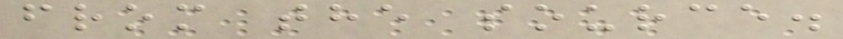from the source.
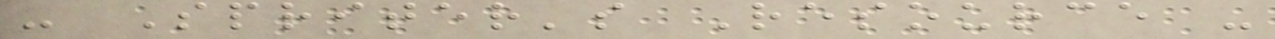- Spriter's Resource -
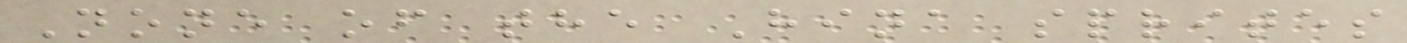None of the Hina sprites
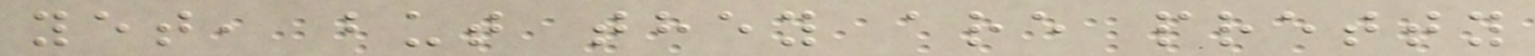yet, but they are pretty
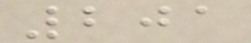201
